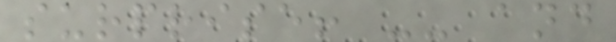surprise! -- and
